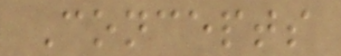Concepts
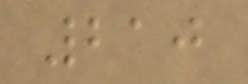210
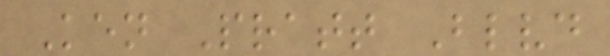Ken Pratt Blvd
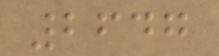2647
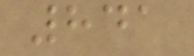841
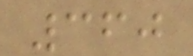360
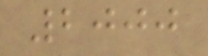2000
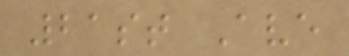21st Ave
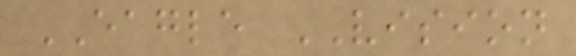EAGLE VISION
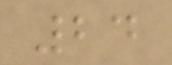24
